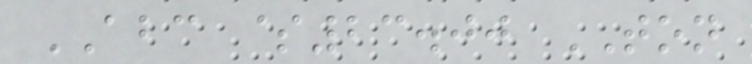ABC $23.00 TON
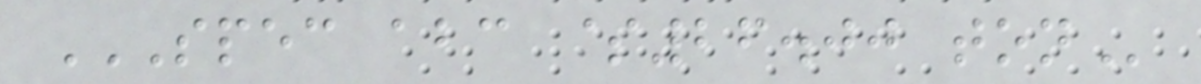SPEC ABC $26.00 TON
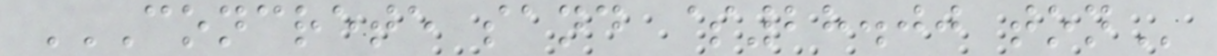CONCRETE SAND $28.00 TON
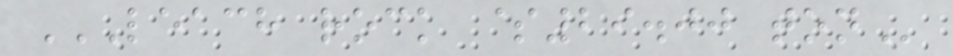LEACH ROCK $29.00 TON
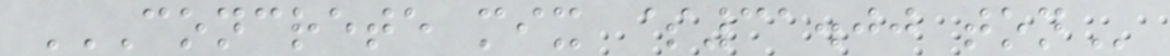CONCRETE MIX $31.00 TON
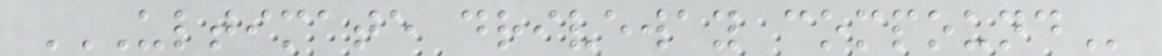ULTIMATE DRIVEWAY COMPOUND
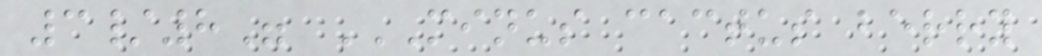3/8" MINUS CACTUS BERRY
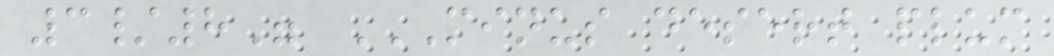3/8" MINUS DESERT PLUM
